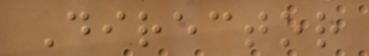Director
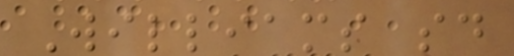Williams said
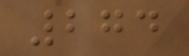274
